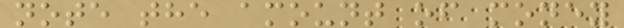note the amount of money
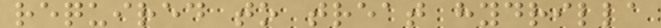required to treat hydrilla
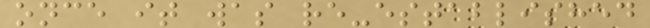once it was re-established
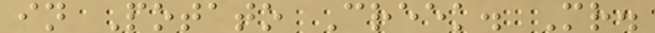in Potato Creek. Mr.
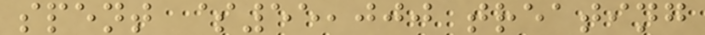spent $55,000 treating
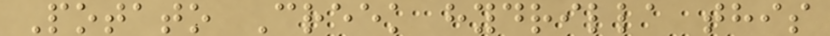Potato Creek hydrilla this
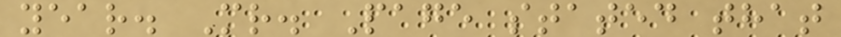year. Mr. Page stated that
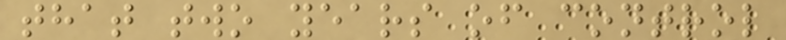that two years of control
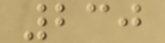230
